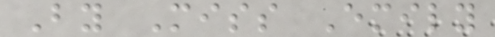By Miss Emily
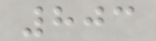803
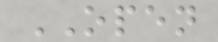OPEN
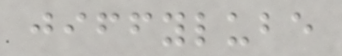jiffylube
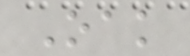Oak
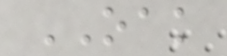OAK
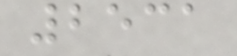2531
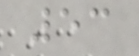53
